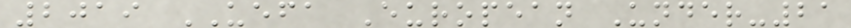2019 UEFA European Under-21
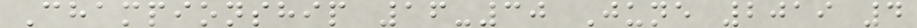Championship 16-30 June 2019 4
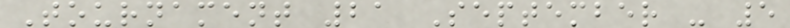Tournament 21 September - 5
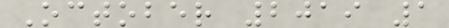October 2019 1
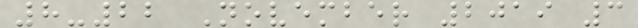8-22 November 2019 3
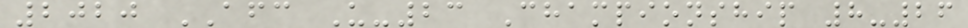2020 AFC U-23 Championship 8-26
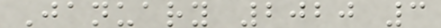January 2020 3
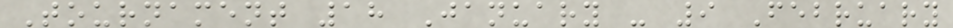Tournament 18 January - 9 February
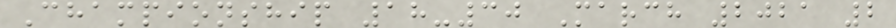Championship 18-30 March 2021 2
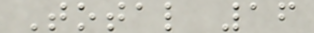Total 16
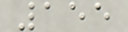155
